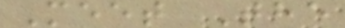Meet The
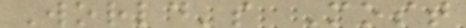World's Most
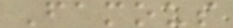Famous
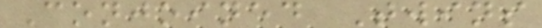Conjoined Twins
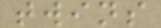twins
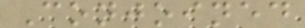Conjoined
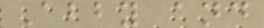Abby and
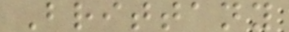Brittany
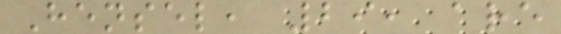Hensel, 29, are
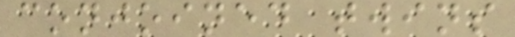conjoined twins
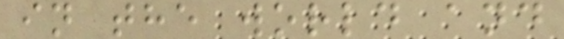in the world and
